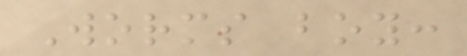Worms boy:
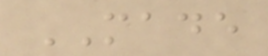MADE
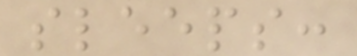sleeps:
